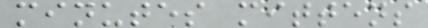minutes mittens
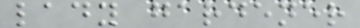lady gardener
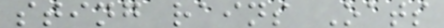sting rains Oats
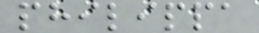philippa
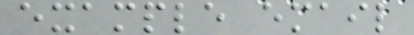example email
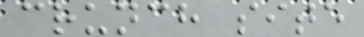crunch site
